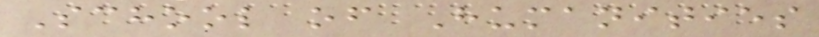School of Humanities
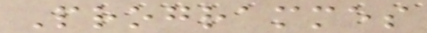Programmes
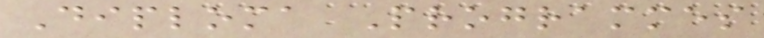Diploma Programmes
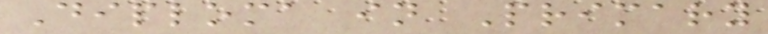Diploma in Primary
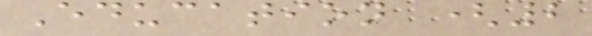Education (2
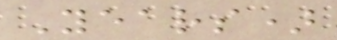Years)
